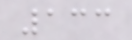133
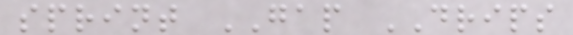sprint GAP DRIPS
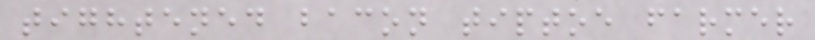tightened bacon tiptoe farmer
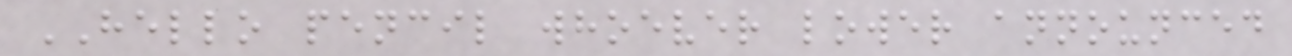HELLO pencil whoever lower announced
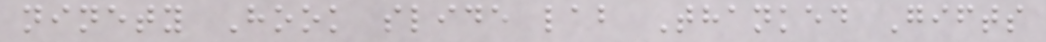ninety Hook slide lab Thanked Gifts
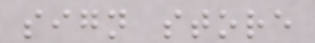sign store
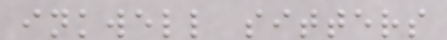inkwell sitters
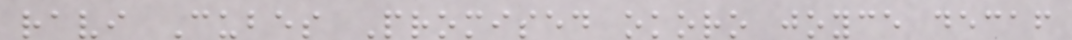ravi Cubes Promised okoro joyce decaf
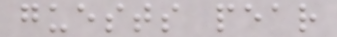guests pear
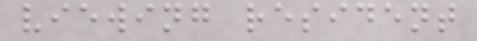viewing resident
